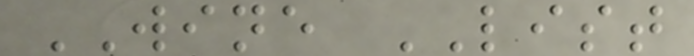WINE LIST
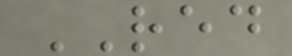RED
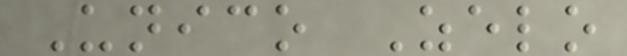Unico Zelo
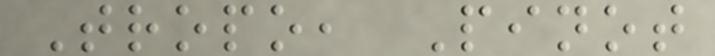Tropo, Pinot
